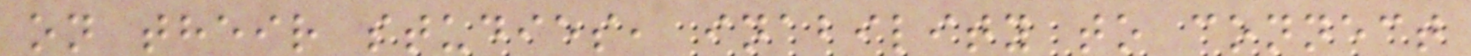on their studies, inability to connect
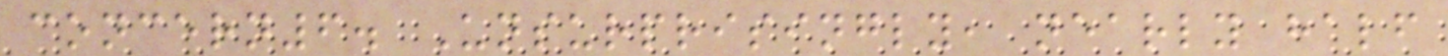concern6. Unsurprisingly, nearly half
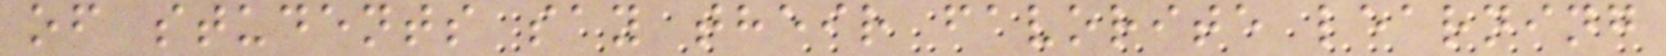of students say their favorite learning
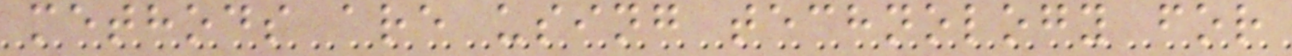methods are using technology for
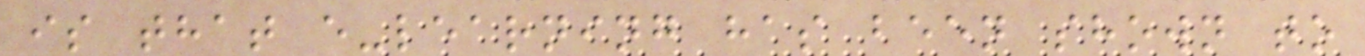is that e-learning has been shown to
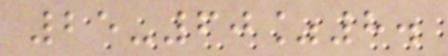25-60%8.
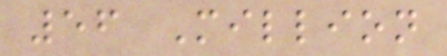56 Million
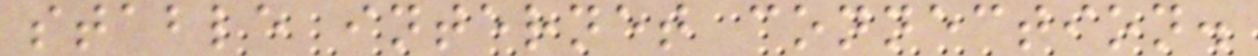stable internet connection.
